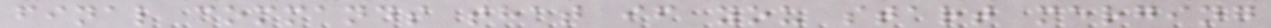final commands that if you start merging
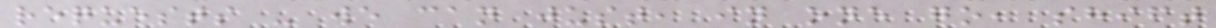requests - we can just, in one go, shift
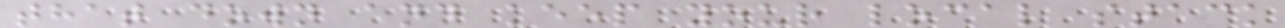that down and keep your local stack
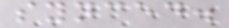synced.
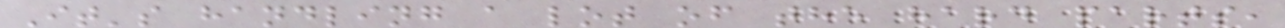It's handling a lot of the hard parts,
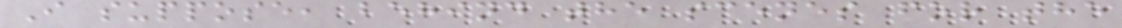I suppose, behind the scenes for the
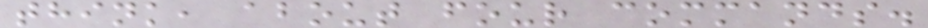think, about four commands.
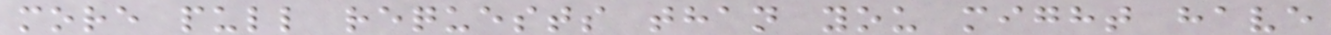more pull requests than you might have
